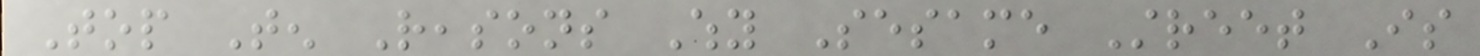Top Ten Reasons Why Sesame Street Is
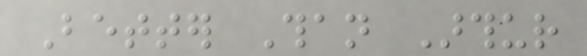Better Than Arthur
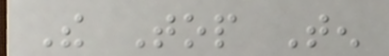The Top Ten
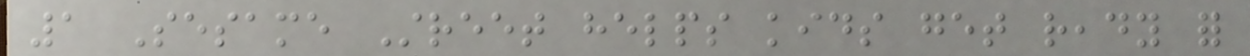1 Sesame Street helps kids get ready for
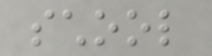school
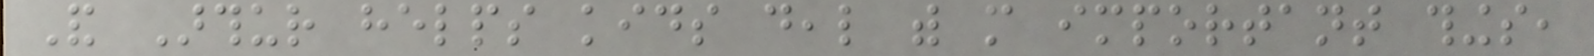And Arthur helps kids deal with more important things,
